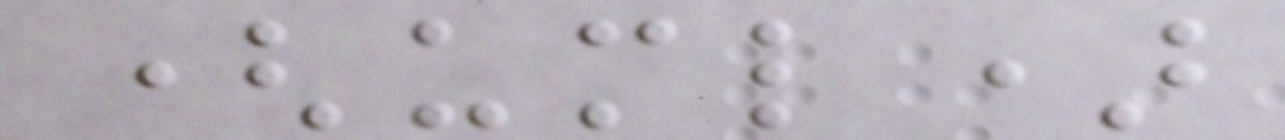(uml)
